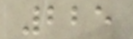225
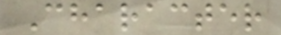Character
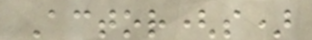Actor(s)
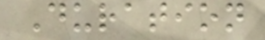Duration
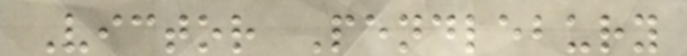Victor Pendlebury
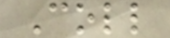Coll
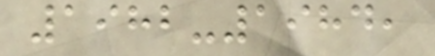1982-1984,
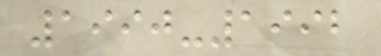1990-1992
